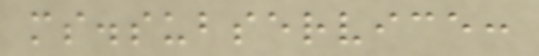ms.subservice:
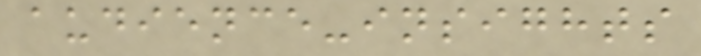audience-insights
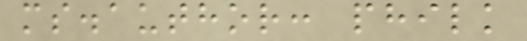ms.author: philk
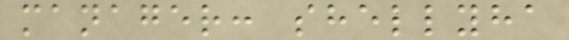manager: shellyha
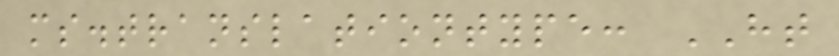ms.translationtype: HT
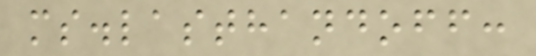ms.lasthandoff:
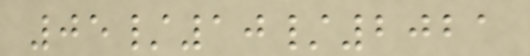05/10/2021
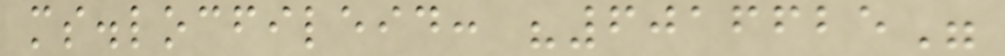ms.locfileid: "6016625"
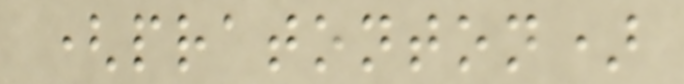(pratonton)
